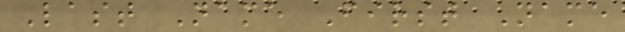Last Name First Name
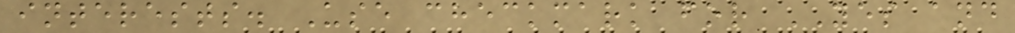interests. Use checkmark for YES and
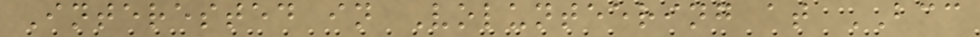Interested in Volunteering at BCC
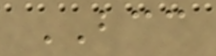BCC
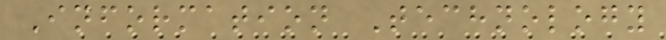Information Technology
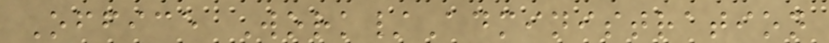Office Work/Administration
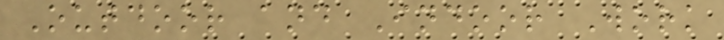Outdoor and Indoor Work
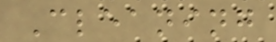Cleaning
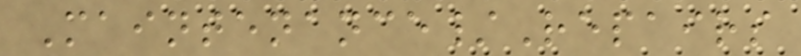Maintenance/Repairs
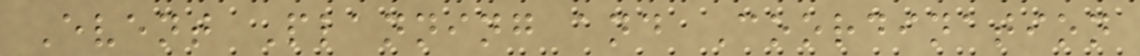Event Planning and Coordination
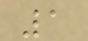1
